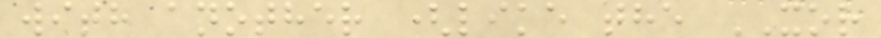with another (like the XOR
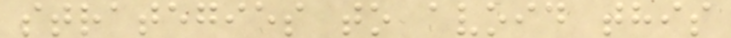strategies to avoid this
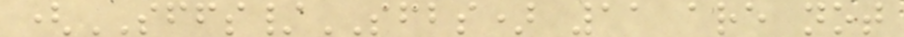(SFFS/SFBS) 11 are not
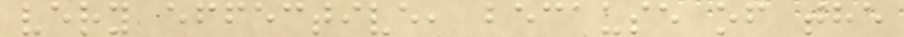very effective, because of the
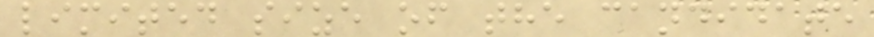limited size of the candidate
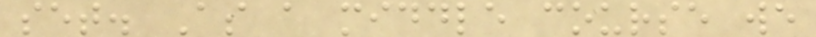set. As a middle course we
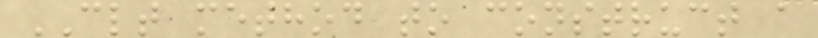CLT method to construct a
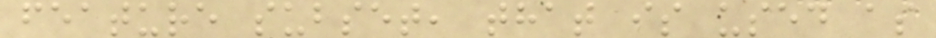feature subset, that is used as
